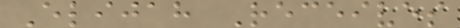Elijah Receives
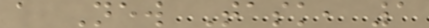a New Task, 1
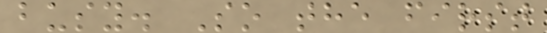busy. So the first
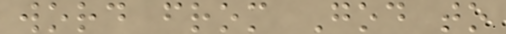word from God to
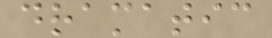dramatic
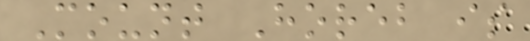Mount Horeb is
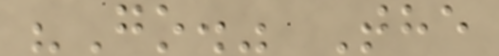"Go." The
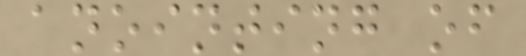anointing of
